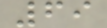69
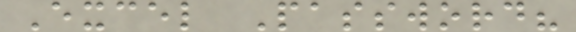Excel Password?
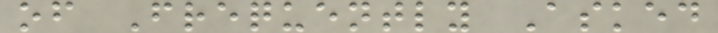of Frequently Asked
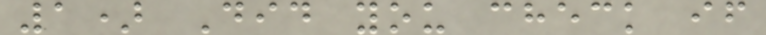1) Did you check if
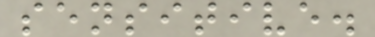sensitive.
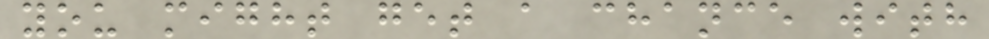you might get a chance with
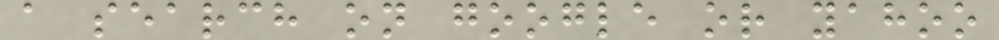a search on google or yahoo
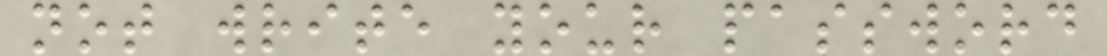not write your password
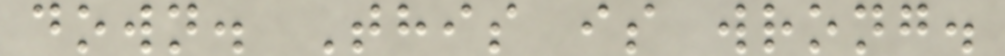down. This is wrong.
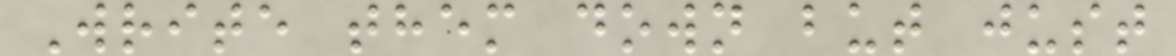Write them down but just
